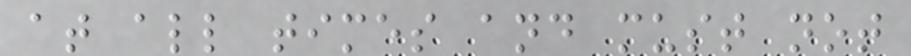at all times and must not
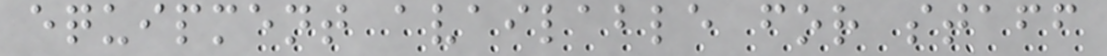equipment available for staff
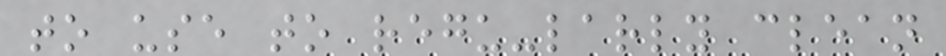to use to regu-larly clean
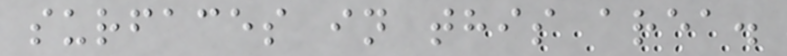surfaces in this area.
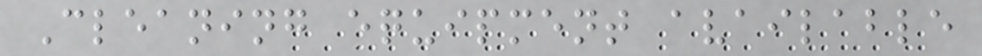Cleaning equipment available
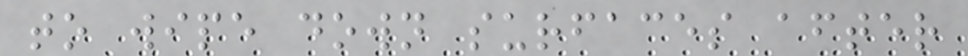to wipe down surfaces after
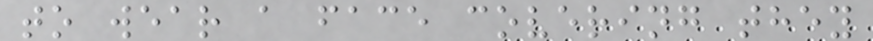to wear a face covering they
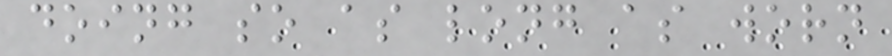doing so as long as worn
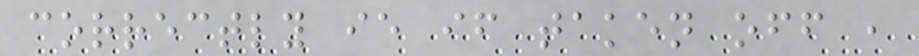correctly ie if taken off ,
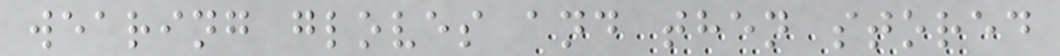wearing gloves and then stored
